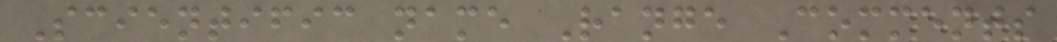Scientific name Range Comments
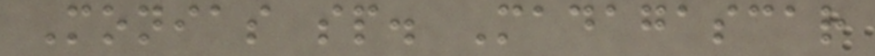Monias sp. Madagascar
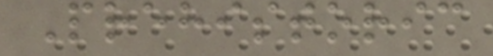Prehistoric
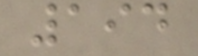194
